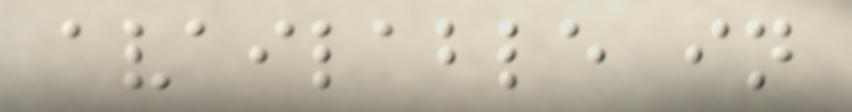available in
